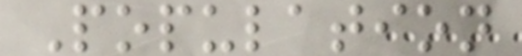Population
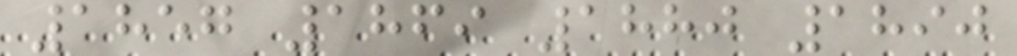1857 1869 1880 1890
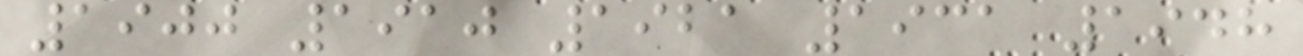1900 1910 1921 1931 1948
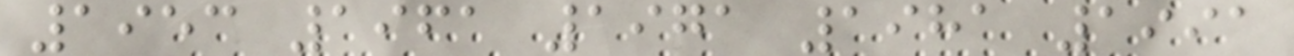1953 1961 1971 1981 1991
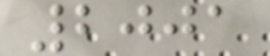2001
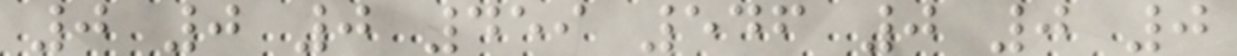0 0 0 459 546 0 0 0
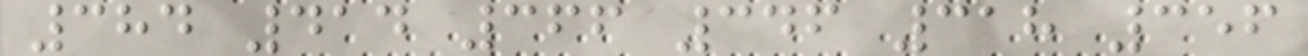384 414 366 346 318 356
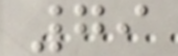79
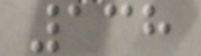138
